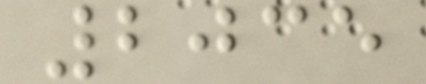2035
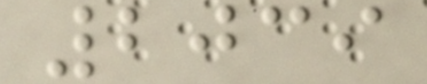2039
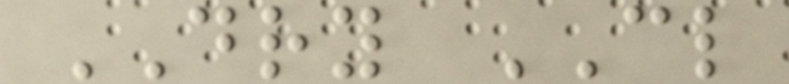DRY CL
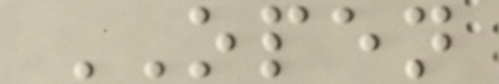OPEN
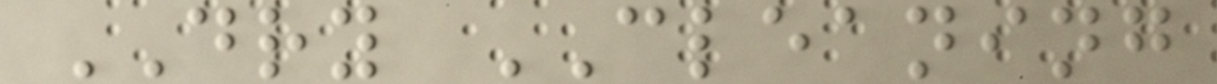DRY CLEANING
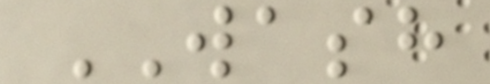WASH
